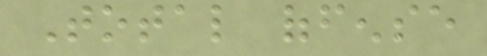Total offense
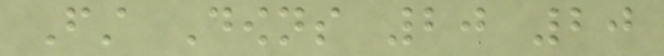First Downs 20 20
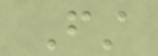First
